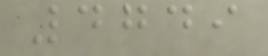4749
